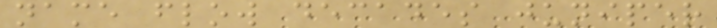name flow decades juniper
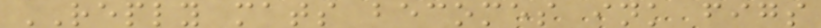REPLY mats becomes ink figs
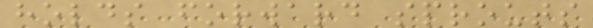holds forward sprouts
